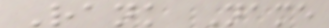Rank Name
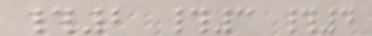#2 #3 #4
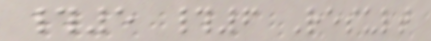#5 #6 Result
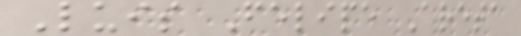Luis Felipe Areta
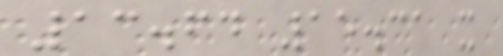13.64 15.31 x
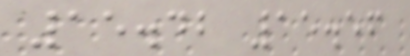15.42 15.56
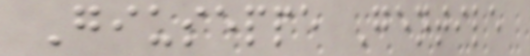Giuseppe Gentile
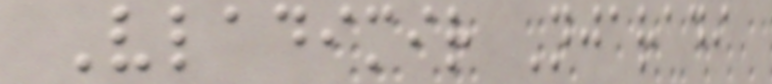Vladimir Njaradi
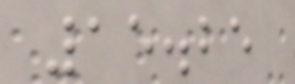15.25
